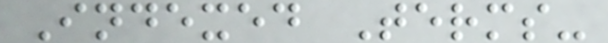Indexed Terms-
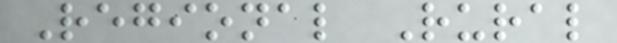Regional Rural
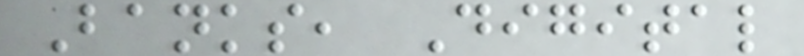Banks, Digital
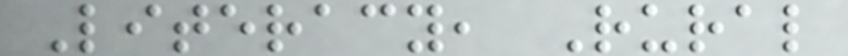Literacy, Rural
